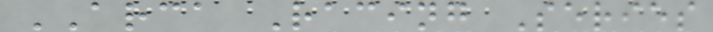ARCA Racing Series
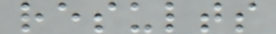results
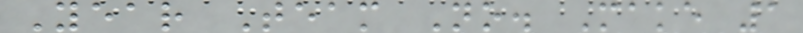Year Team No. Make 1
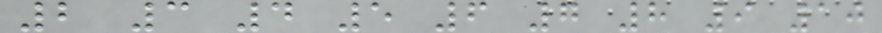2 3 4 5 6 7 8 9 10
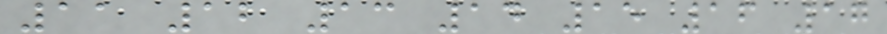11 12 13 14 15 16 17
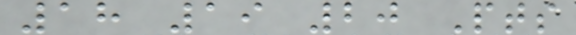18 19 20 Pts
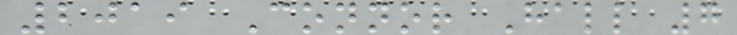2019 Connor Hall 7
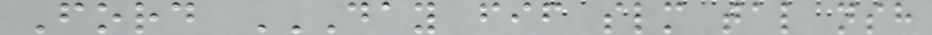Ford DAY FIF SLM TAL NSH
